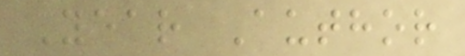Year Author
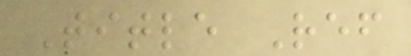Title Ref
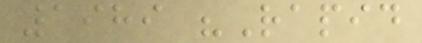1989 "Rapid
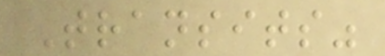Transits"
